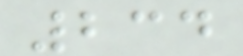234
